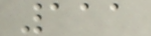111
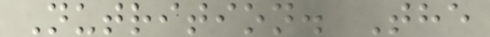Nutrition. The
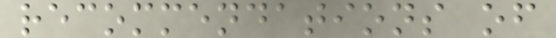recommendations of
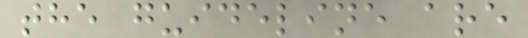the guideline are
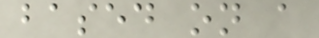based on a
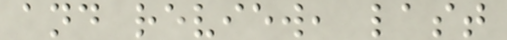and review, last
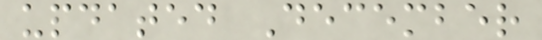updated December
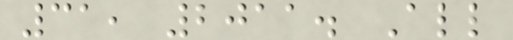31, 2011. All
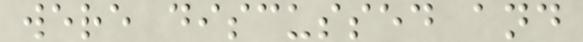were discussed and
